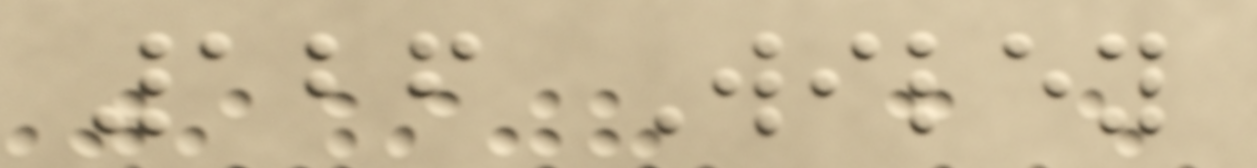126 Wiley
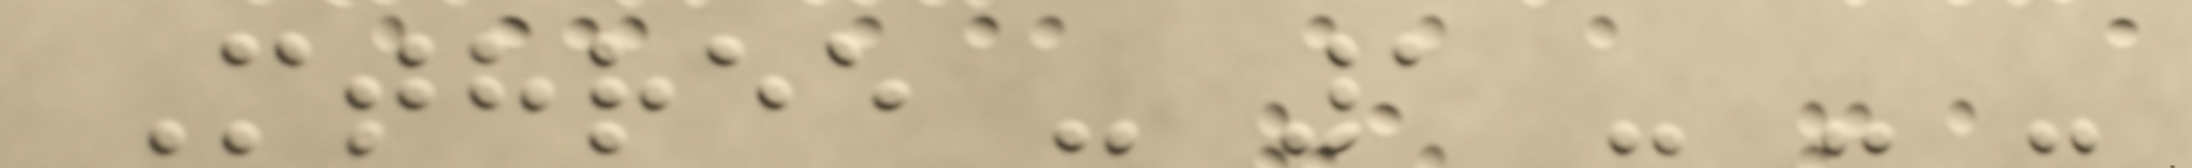Mthree - 1 - - -
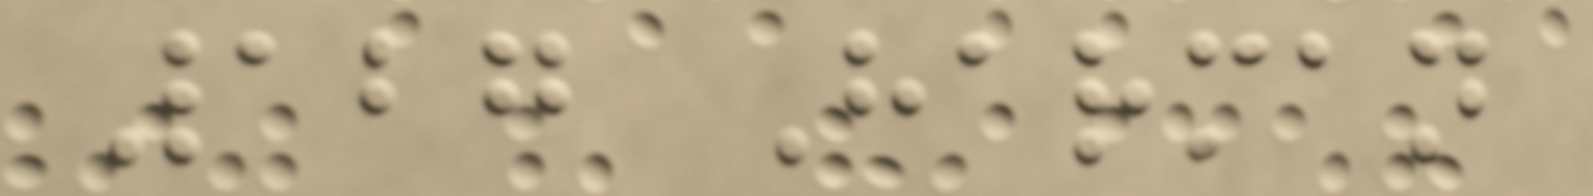127 Harman
